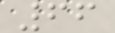66
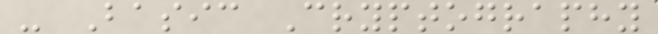- Basic Cryptography
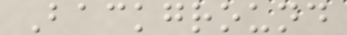Background
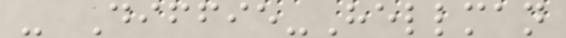- Diffie-Hellman
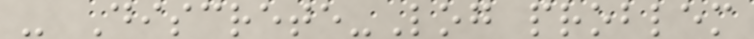- Discrete-Log problem
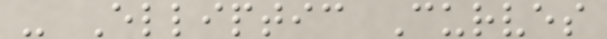- Elliptic Curves
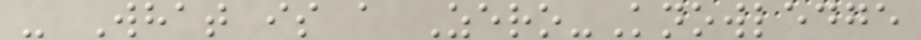- What is a Zero-Knowledge
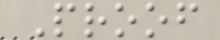Proof
